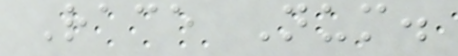Race Num.
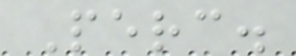Perc.
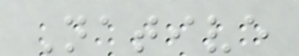Native
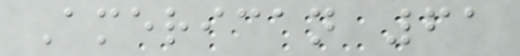American 61
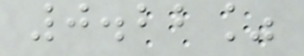0.22%
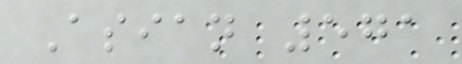Asian 571
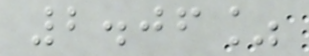2.06%
